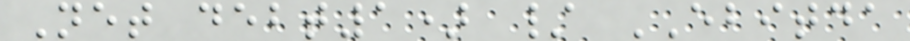Net debt1) / EBITDA
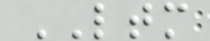LTM
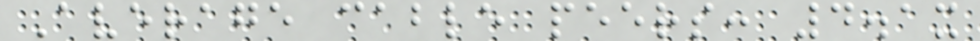Average cable peers: 4.1x
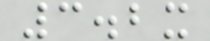3.2x
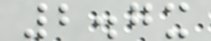2.7x
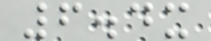6.4x
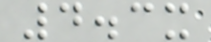4.3x
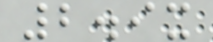2.9x
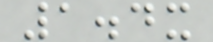1.4x
